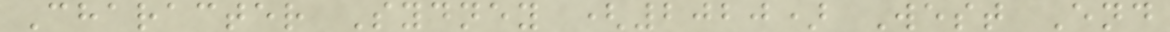Character Sydney (2020) West End
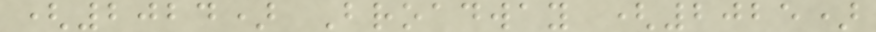(2024) Broadway (2025)
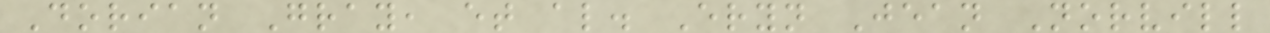Dorian Gray, et al. Eryn Jean Norvill
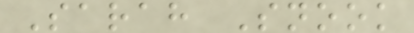Sarah Snook
